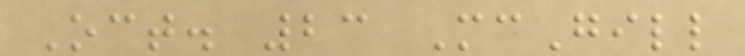Oct. 23 McGill
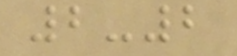2-2
